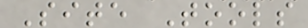Site Tools
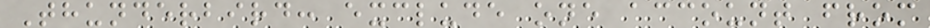Thunderbird: exclude one account from
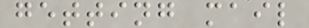getting mail
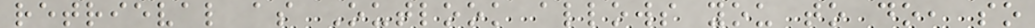retrieval as Outlook allows you to do, so
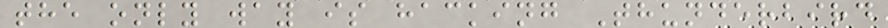the only way is hacking Thunderbird
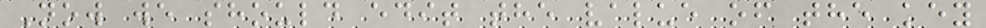Now we should edit the value of the key
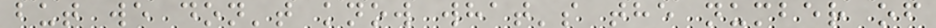but we don't know what's the number of
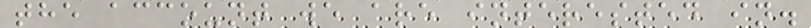the account we are interested in.
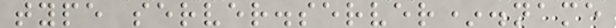type server.server*.name
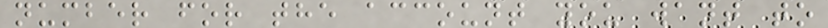number for the account you want to
